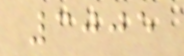3005
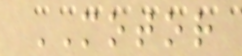MOTOR
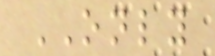ONLY
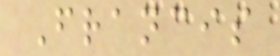Francis
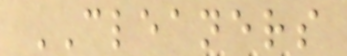CLEANERS
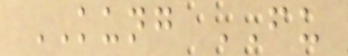KUNG FU
